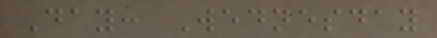Day: Wednesday
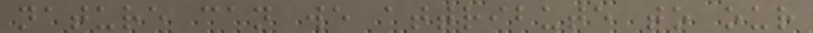nature can we attribute to our
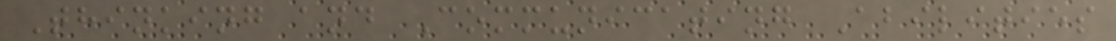Thinking and Communicating Abilities
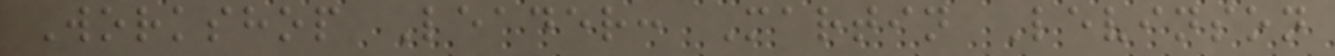Workshop Leader: Martin Levinson
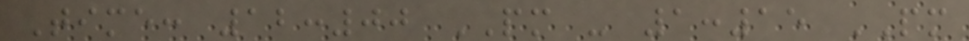Time: 12:00 PM - 1:15 PM
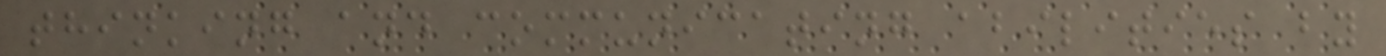thinking and communicating abilities by
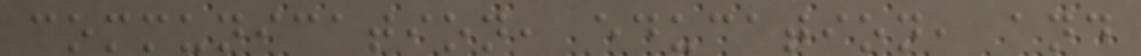communication, education, and
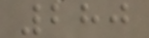280
